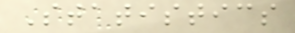Statistics
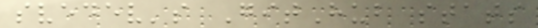svedev's GitHub stats
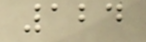124
